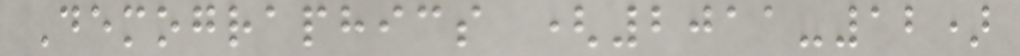Demographics (2011-12)
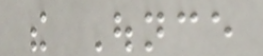the Ounce
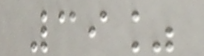39%
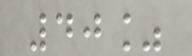40%
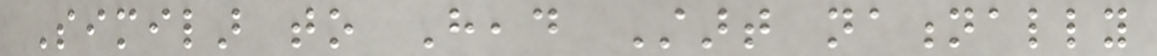Similar to Head Start nationally
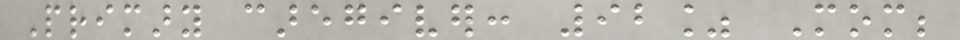Primary caregiver: 92% Mom;
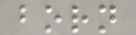born
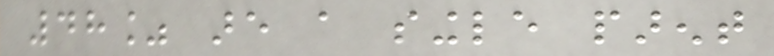48% are a single parent
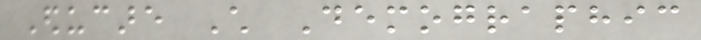Educare Child Demographic
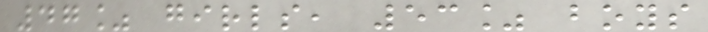47% girls, 53% boys
